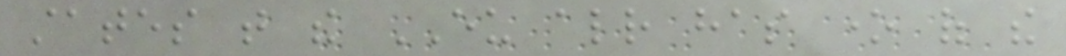states that the EU already has one of the
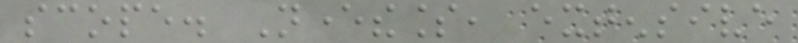scope. Nevertheless, extensive
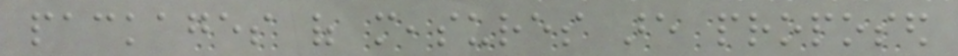packages of measures are proposed
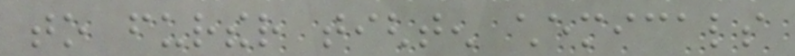to further tighten chemicals
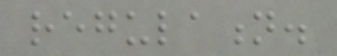regulation.
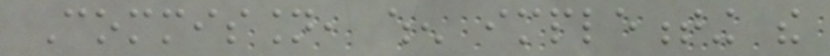Commission, when implementing the
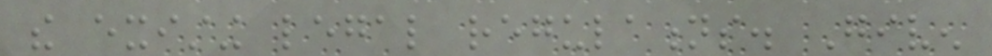the existing legal regulations. Given
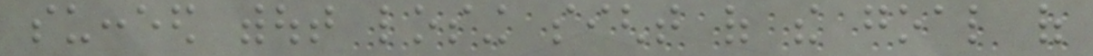succeed without losing sight of the goal of
